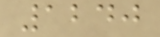1240
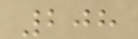208
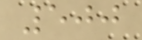500
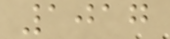1017
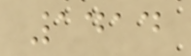1414
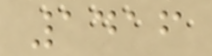1416
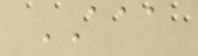AAA
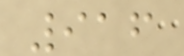916
